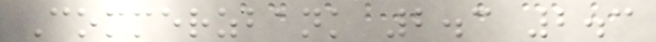Commerzbank 2.3 2.3
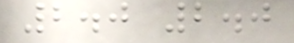2.0 2.0
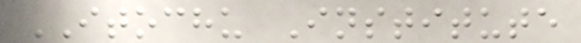ITOCHU Institute
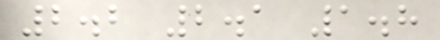2.2 2.1 1.8
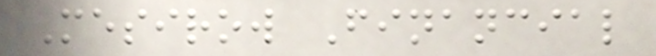Mesirow Financial
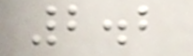2.2
